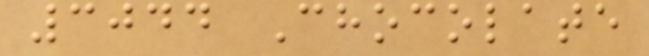3044 Chocolate
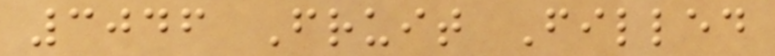3046 Fruit Filled
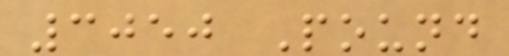3050 Pound
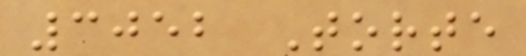3052 Torte
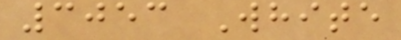3053 White
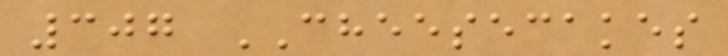307 CHEESECAKES
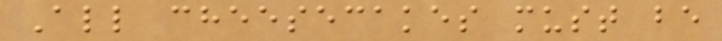All cheesecakes must be
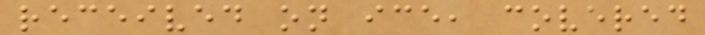received on ice, covered
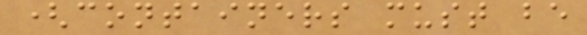(containers must be
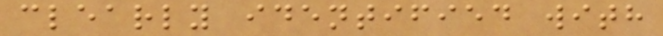clearly identified with
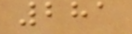281
